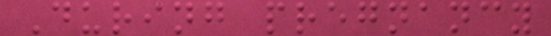During pregnancy
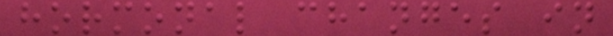hormonal changes in
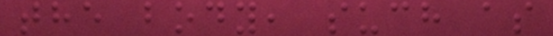the body, such as
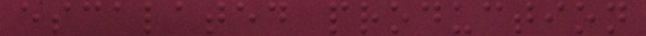escalated production
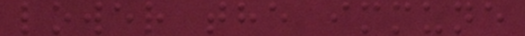lower the immune
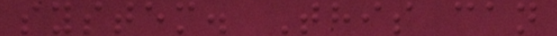system. This can
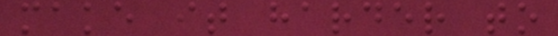make it harder to
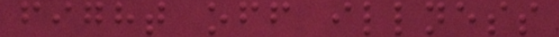fight off illness
